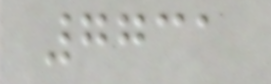7731
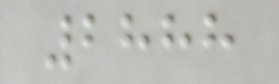2888
